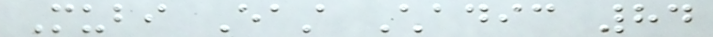Mubi East Chadic 84
